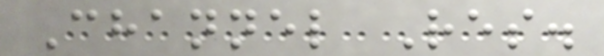Channel Res.
